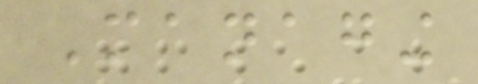Managing
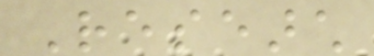Research
